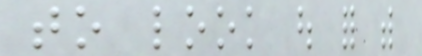to look out for with
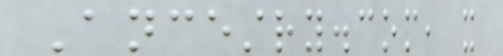Ancestry.com, it
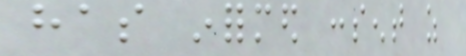has informed consent as
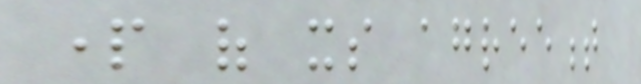part of its agreement
